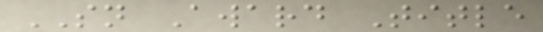SN Award Title
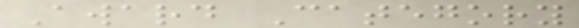Award Category
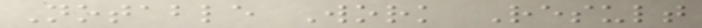Notable Work Result
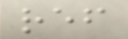ref
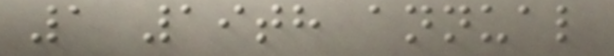1 19th annual
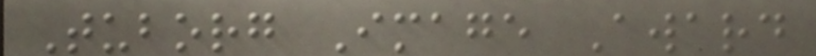Tuborg Image Award
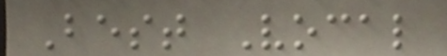Best Vocal
